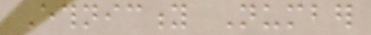Ethnicity Number
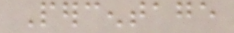Percentage
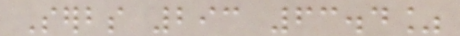Serbs 293 63.4%
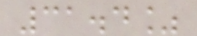31.4%
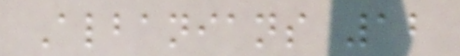Albanians 12
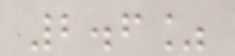2.6%
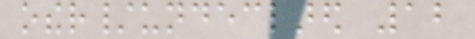other/undeclared 12
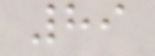89
